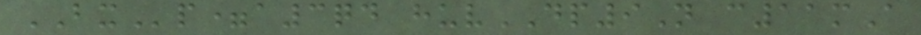BXp=a3qd huvDP9N c11mA
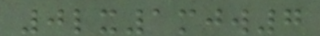0lx1mjw7
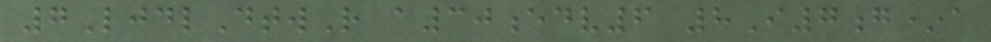7LjdlDtwR a30edv6 8I7g*a
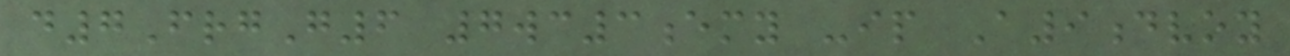d7FrgG6 7wc3emy -ip A9dvoy
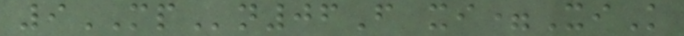9MPn06F xi=XiK
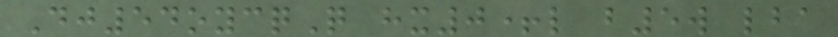Dj54oycqQ hx0+l b5w lba
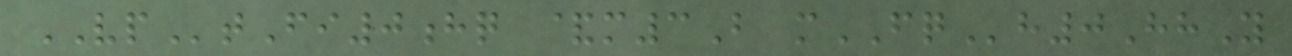VPtFi0hq &m3B mFQh0HhY
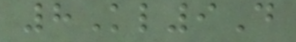8Kl9D
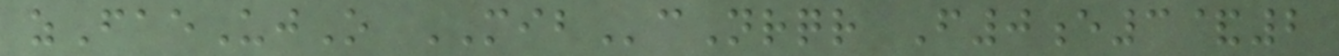zFaeUjO MIBcNrqr F0e3&2
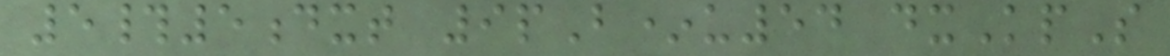5#5dxt 9pB*u54 dxKpS
